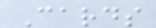Cards
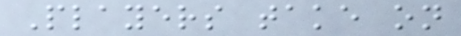Players take on
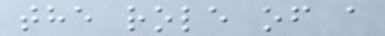the role of a
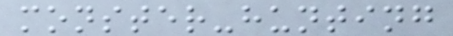monster-hunting
